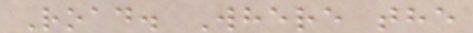Road. Where the
